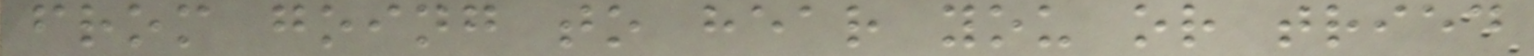from going to hear you or tried
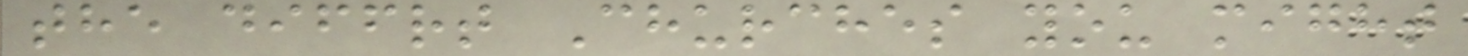the diffrt Churches you might
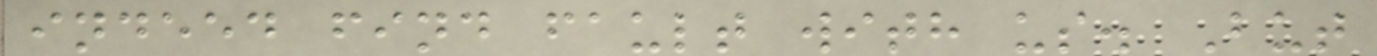indeed find fault with us. But
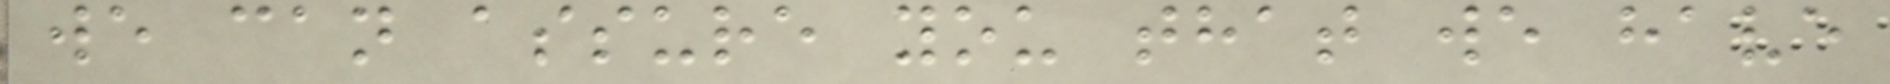we can assure you that we have
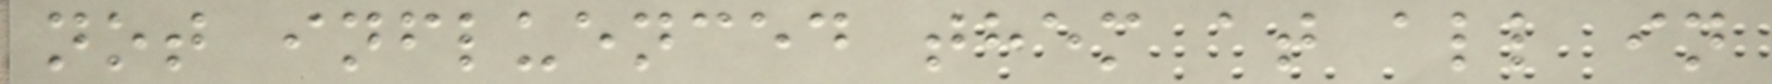not influenced them at all in
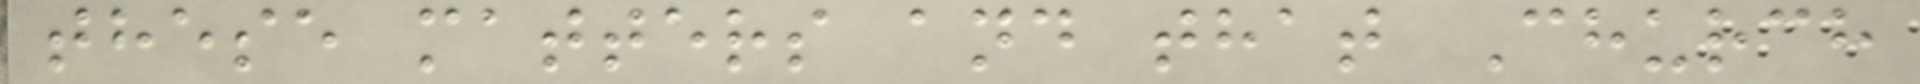these matters and that Church
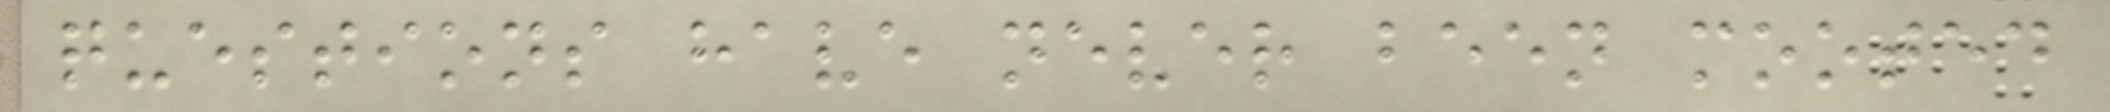questions have never been mooted
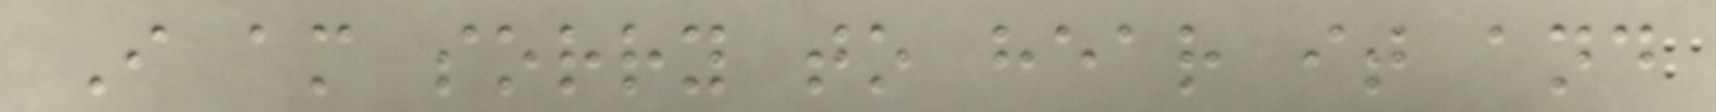I am sorry to hear it and
